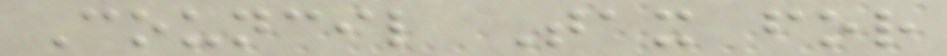Council Tax for
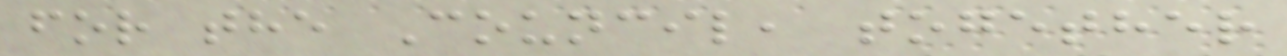for the Council, together
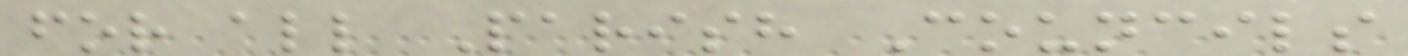for all Parish Councils
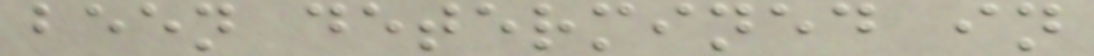been determined in
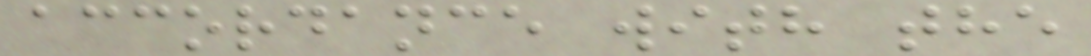accordance with the
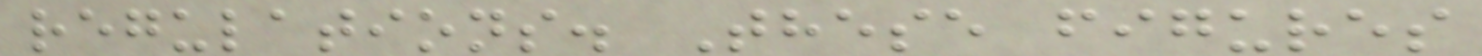regulations. These figures
